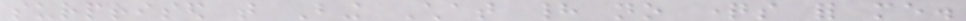surprised that Bing Chat had no questions for me.
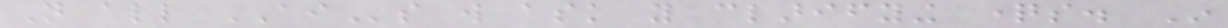Not all AIs will ask you clarifying questions. In
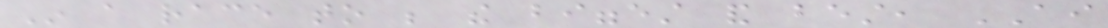In a race to be the biggest and best, AI
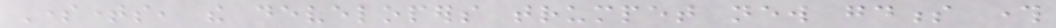Sometimes, the developers trumpet new goodness through
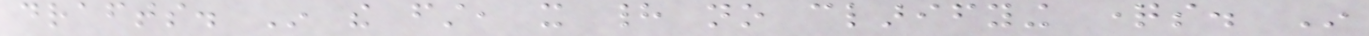drafts. In the first, it had no clarifying questions. In
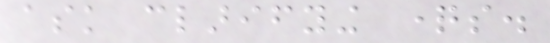ask clarifying questions.
